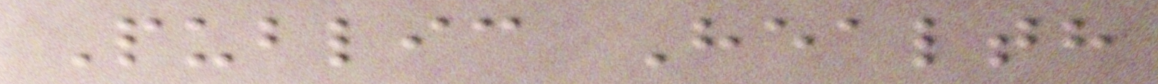Public Health
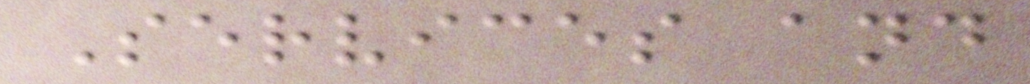Services and
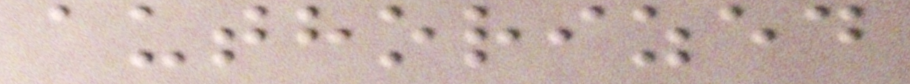authorized
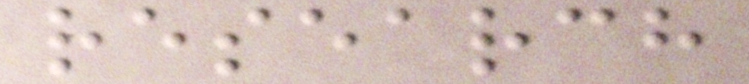research
